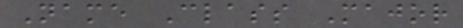Name Class Major
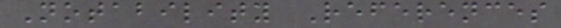Notability References
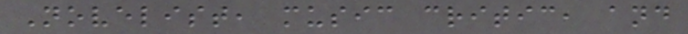Novelist, music critic, and
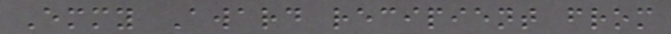Emmy Award recipient from
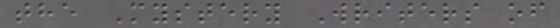the Mystery Writers of
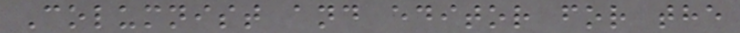Columnist and editor for the
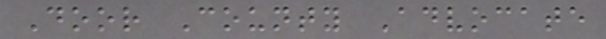Door County Advocate
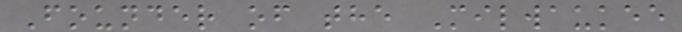Founder of the Milwaukee
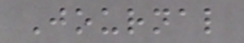Journal
